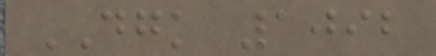DGK 1092
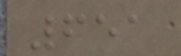651
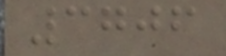3706
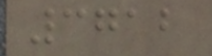3712
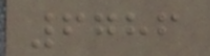6786
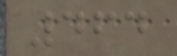464
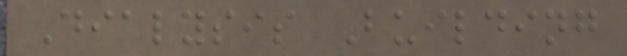Dialysis Building
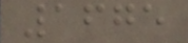1675
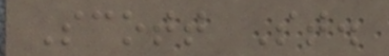Scott St.
